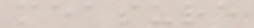measure
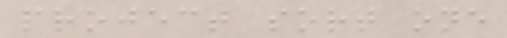project sort one
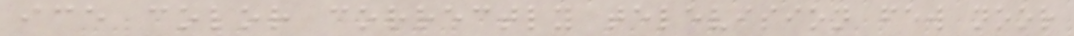ice color correctly television few noor
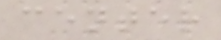center
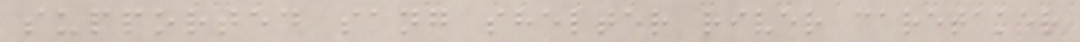supported sang shelter river caretaker
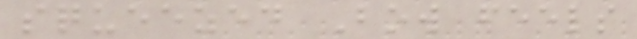squeezed Bow feels
